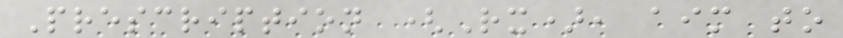Prescription (Rx), aim to
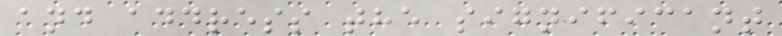and address the significant
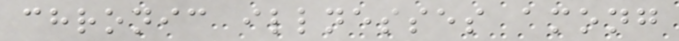chronic illnesses among
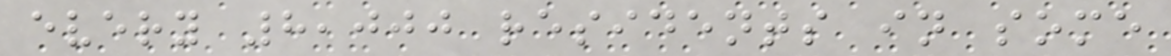every 8,000 residents in some
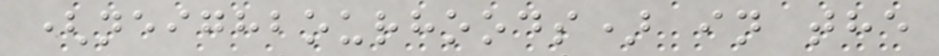(neighbourhoods) in the
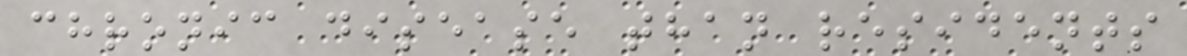chronic disease than residents
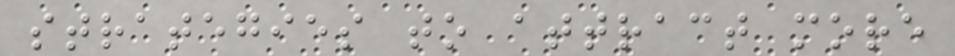strategies to attract more
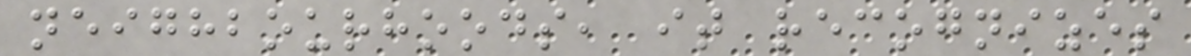neighbourhoods, it recognizes
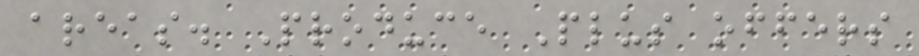areas. Produce Plus offers
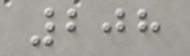208
